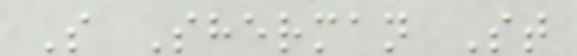S Sherman St
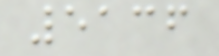5136
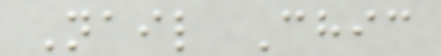Nail Chic
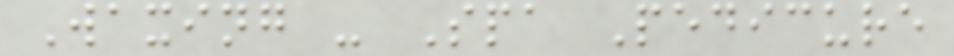Waxing - Spa Pedicure
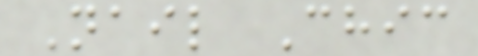Nail Chic
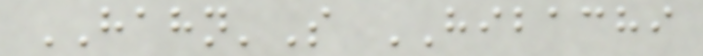HAHN'S HIBACHI
